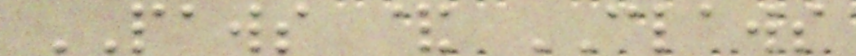PAWS & CLAWS
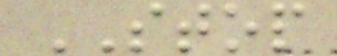STOP
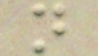n
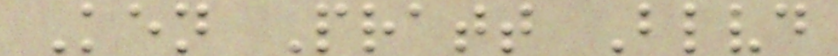Ken Pratt Blvd
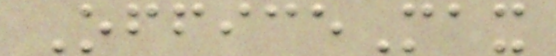OfficeMax
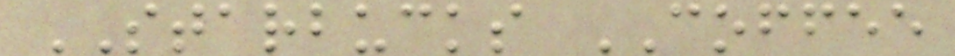STARBUCKS COFFEE
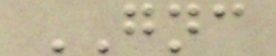GNC
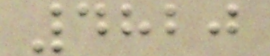4820
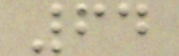64
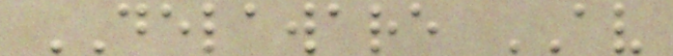DELAWARE AV
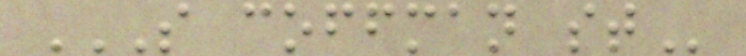S COFFMAN ST
